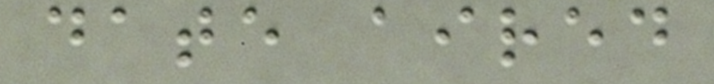date aired
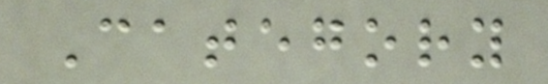Category
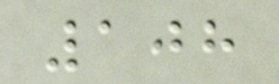108
